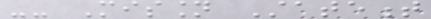-- Mission Statement
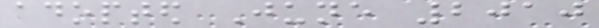adopted June 2010
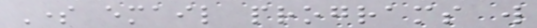Some email programs will
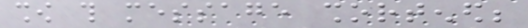show this message shortened;
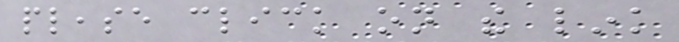please click on the link
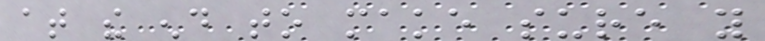at the end to make sure you
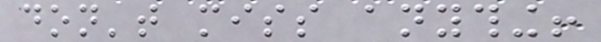don't miss anything!
